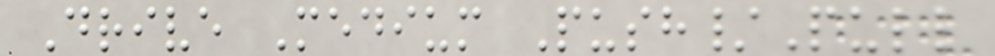Drive Medium Push/Pull
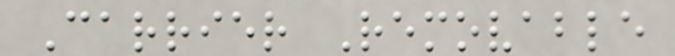Carrier Removable
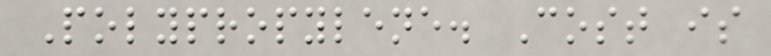Polypropylene. Cost is
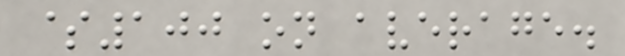$100 on average.
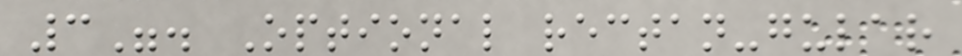3". Optional rectan-gular
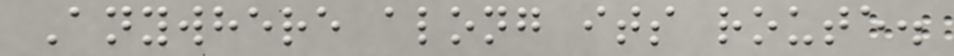Anywhere along its route.
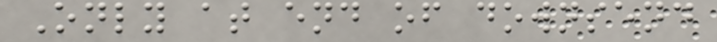Only at end of downsend
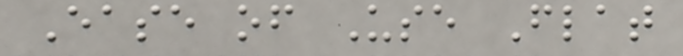Ease of Use Flat
